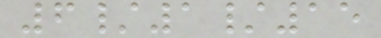6/1/15
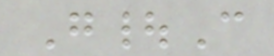G|C
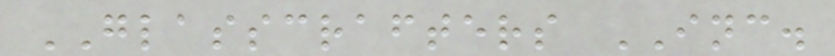GLASSCRAFTERS INC.
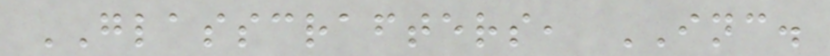GLASSCRAFTERS, INC.
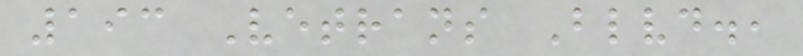193 Vetrans Blvd.,
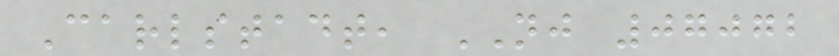Carlstadt, NJ 07072
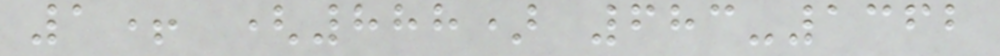1+ (888) 683-1362
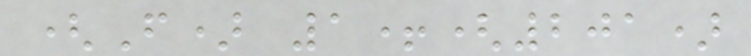(F) 1+(201)
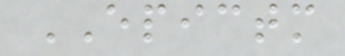EPICTM
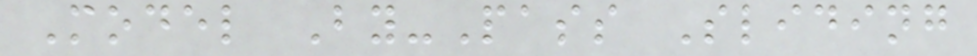Model By-Pass Sliding
